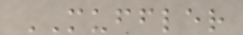MUFFLER
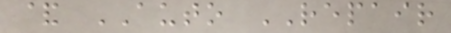& AUTO REPAIR
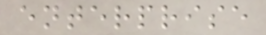enterprise
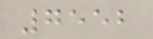7552
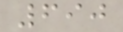690
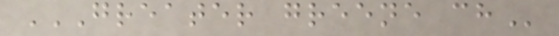GREATER GREENE CH
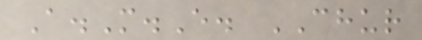A.M.E. CHUR
